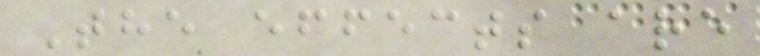The effects are
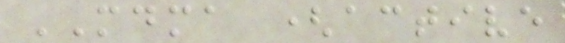MDMA (active
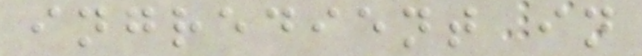ingredient in
